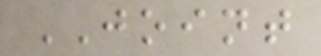JOINT
